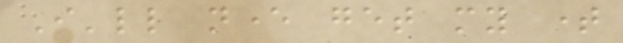I'll never get my time
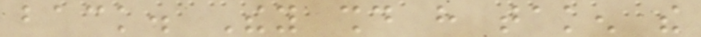back. They should have taken the
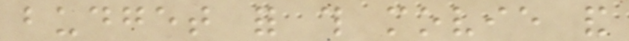budget for this movie and
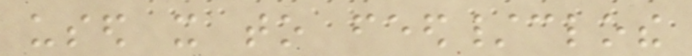used it to feed/clothe
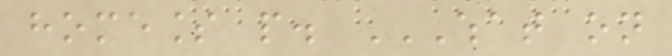homeless people. WHAT ON
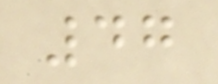47
